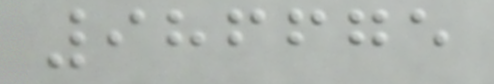986675
